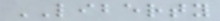LIBERTY
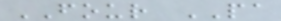FOUR PA
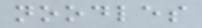noodles
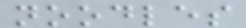noodles
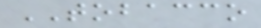TOBACCO
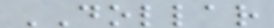DOLLAR
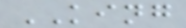KING
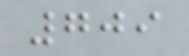709
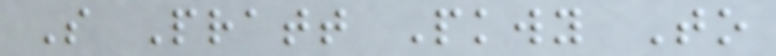S Pratt Pkwy To
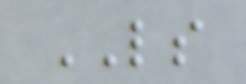LS
